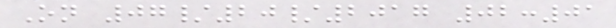On 07/20/2017 02:01
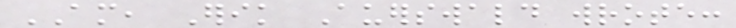AM, Erik Auerswald wrote:
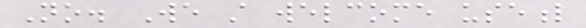No. We still welcome useful
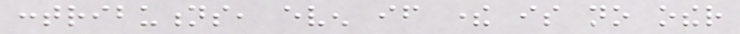contributions, even if there is no other
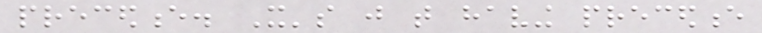precedence. It's just that having precedence
